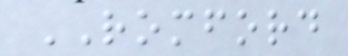ROMFORD
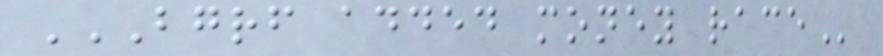BGRF ADDED MONEY RACE
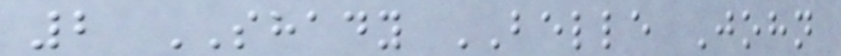2 SHADY BELLE John
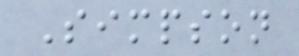Simpson
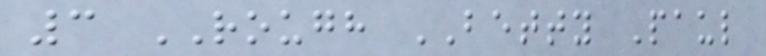3 ROUGH BETTY Paul
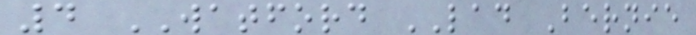4 WATFORD LAD Bernie
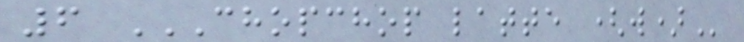6 CHOPCHOP LATTE (W)
